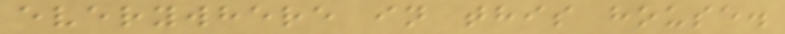everywhere in this house.
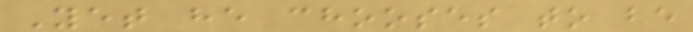Yet he chooses to be
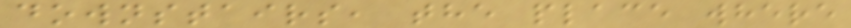downstairs, the place where
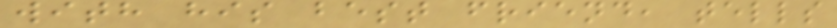with his best friend, tells
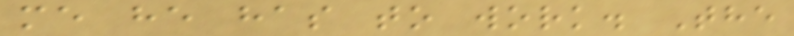me he has to work. The
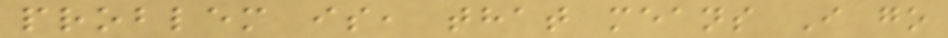problem is, that means I go
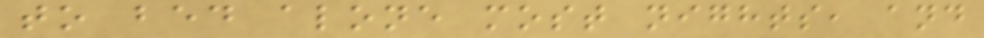to bed alone most nights, and
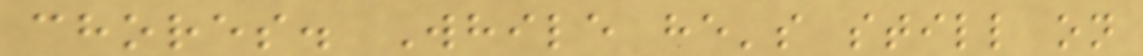chores. While he's still on
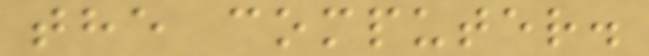the computer.
